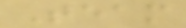Team
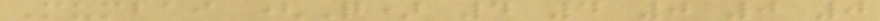Mumbai (Q) 4 4 0 0 0
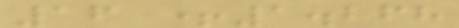16 +1.268
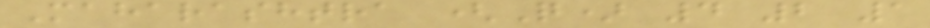Maharashtra (Q) 4 2 1
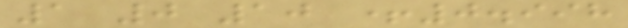1 0 10 +0.998
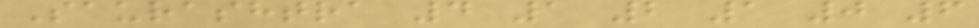Saurashtra 4 1 2 1 0 6
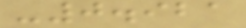-0.921
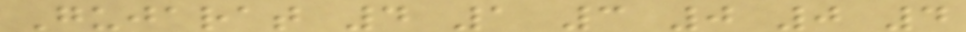Gujarat 4 1 3 0 0 4
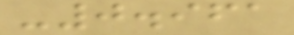-0.961
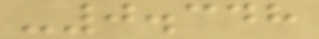-0.348
